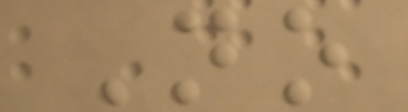No
